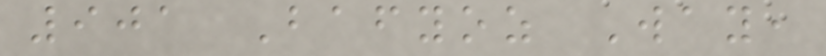901 Bafyoz Way,
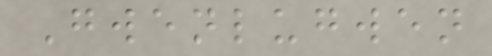Gwenlugwen
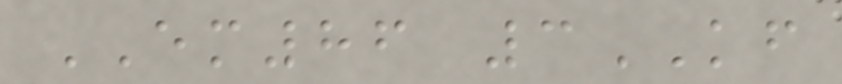EM86 3KF
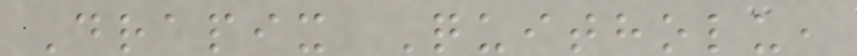Drapix Quitholu,
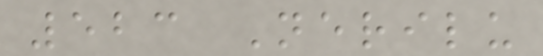523 Nerilu
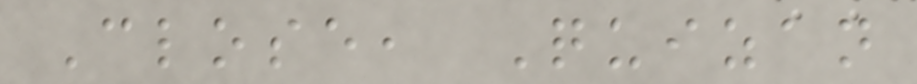Close, Quizan
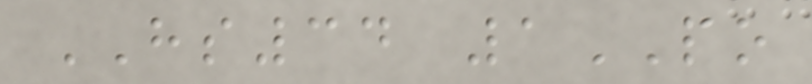HS34 1PO
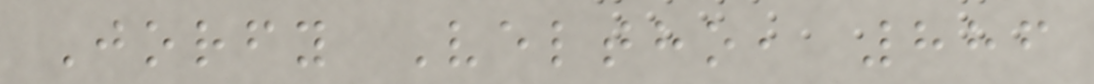Jorfy Veltho, 886
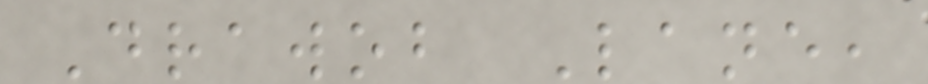Drawob Lane,
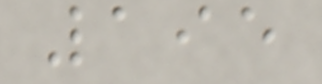195
